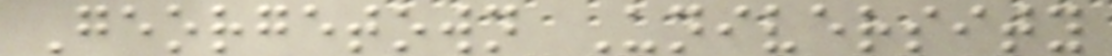Georgetown University
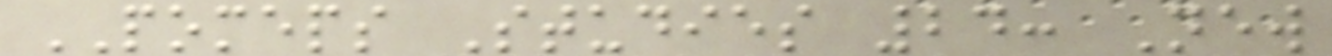POMEPS Studies 24: New
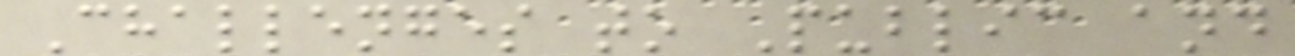Challenges to Public and
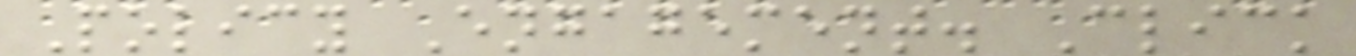Policy Engagement. Click
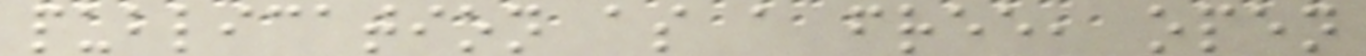publication as a free, open
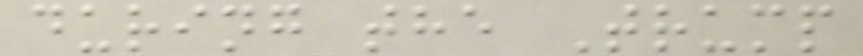during the Trump
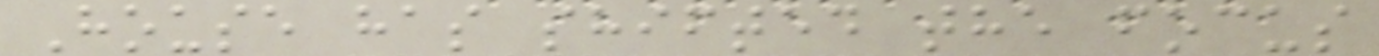House has shifted the focus
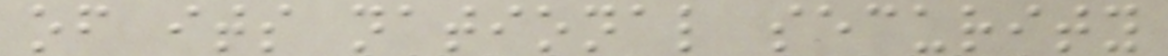of its national security
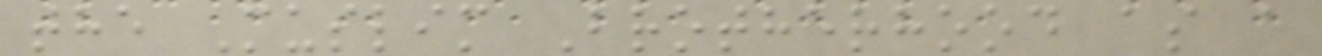the Muslim Brotherhood as a
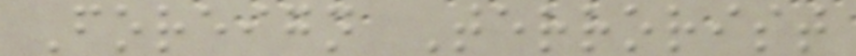Foreign Terrorist
